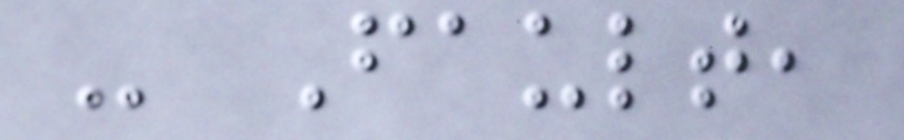- Fault,
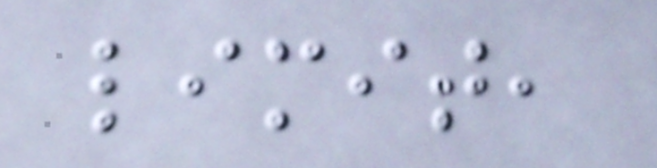limit,
